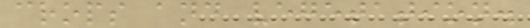crops and vegetation.
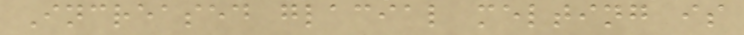Increased glacial melting is
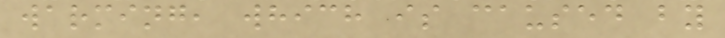warming, which is caused by
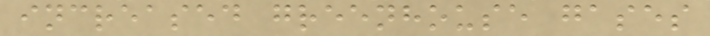increased greenhouse gases
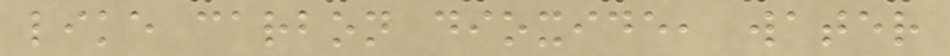like carbon dioxide, water
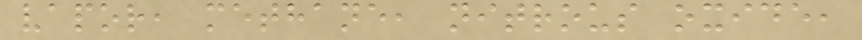vapor, methane, nitrous oxide,
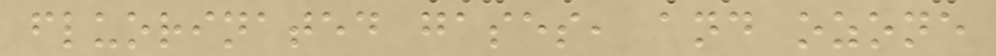fluorinated gases, and ozone
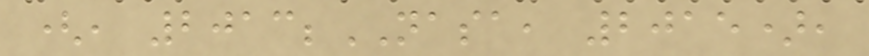(, 2013;NASA, 2015),
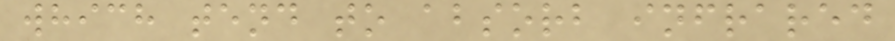which tend to absorb infrared
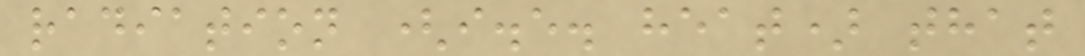radiation (i.e. heat) that
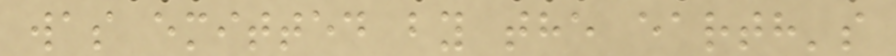was emitted by the earth's
